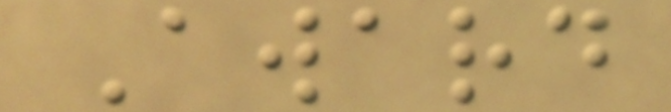Award
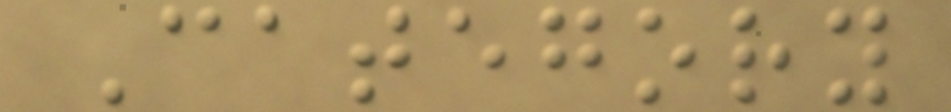Category
